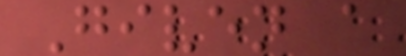Given a
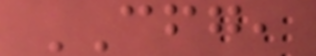CFG,
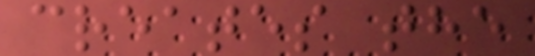creates the
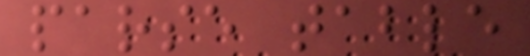parse table
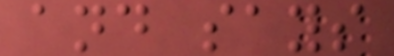and says
